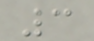3
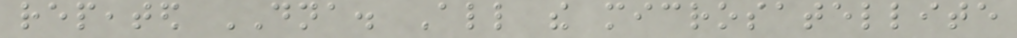repeated DNA. All the microsatellite
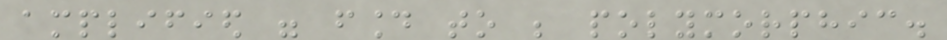amplified were found to be polymorphic.
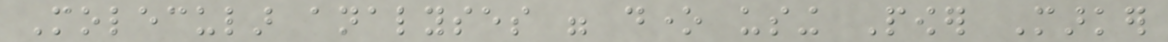Molecular analyses were done using Power Marker
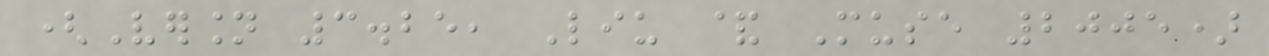(Version 3.25, Liu & Muse 2005)
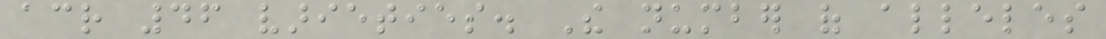across 46 varieties. The number of alleles
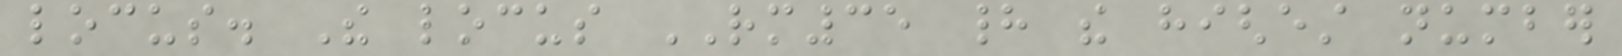locus. The locus RM35 had the highest number
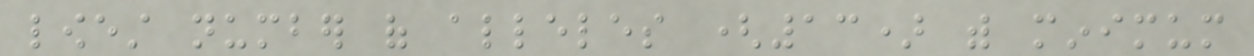lowest number of alleles (13) with minimum
